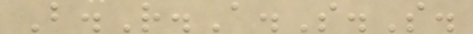B.R.A.S.S.
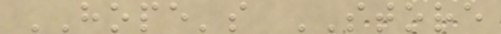HOPE's STORE
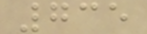735
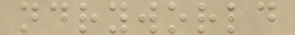ndryworld
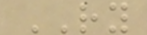RY
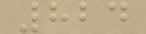824
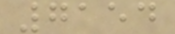7154
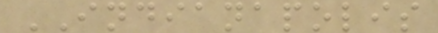INDIANAPOLIS
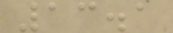13.1
